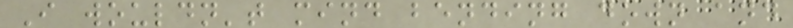I wouldn't mind bending down and
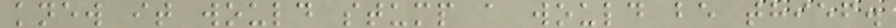knew it would stump a would be thief.
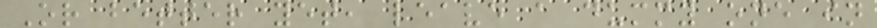Or better yet, leave a dummy one in
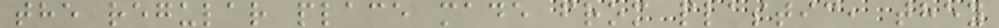the regular place made from plastic, they
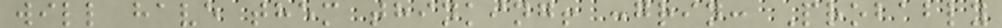will have them thinking! :grin: Probably
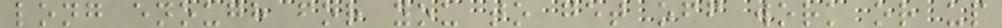long enough for you to get off work or up
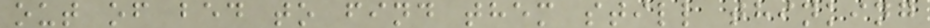out of bed to find them still thinking
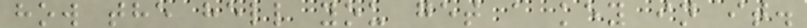how the hell you get a key in it.
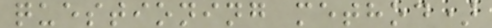questioning method)
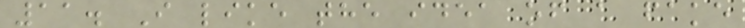11. I like the idea of a fake
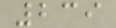239
